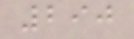290
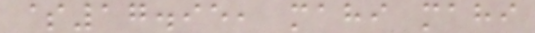$17.95, mahi mahi
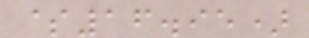$16.95)
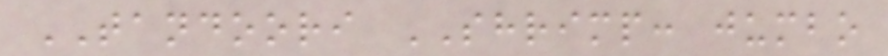TANDOORI SHRIMP: jumbo
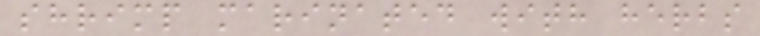shrimp marinated with herbs
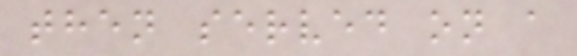then served on a
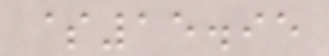$15.95
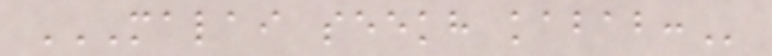MALAI SEEKH KABAB:
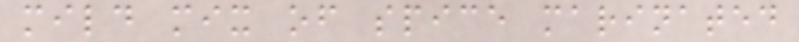mild mix of spice marinated
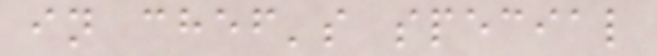in chef's special
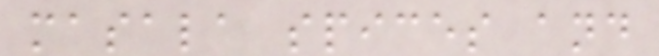masala spices and
